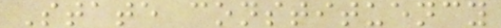State constituency
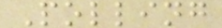Polling
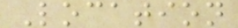Location
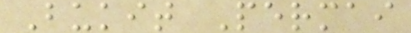Bukit Permai
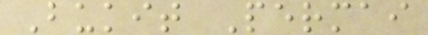Bukit Permai
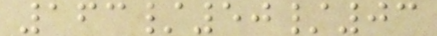163/50/03
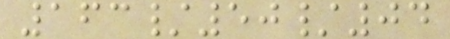163/50/04
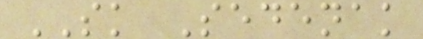SK Sedenak
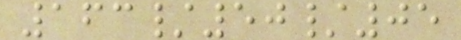163/50/05
